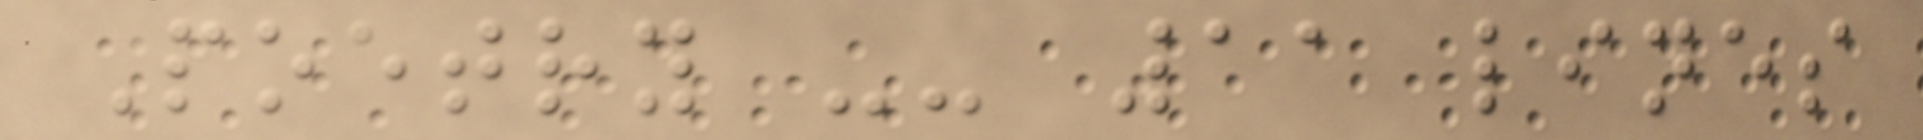Poetry -- 11 lines
